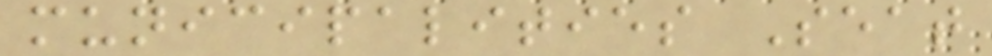municipalities Seat
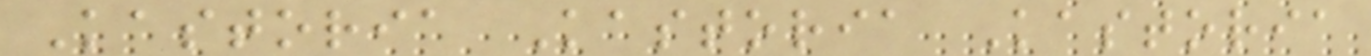Kastoria Kastoria Kastoria
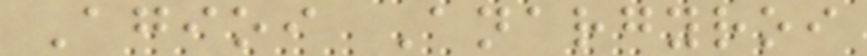Agioi Anargyroi
